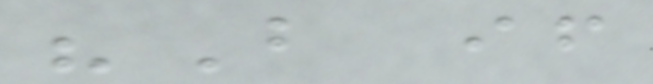"But if
